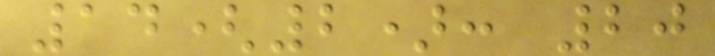14(2): 20
